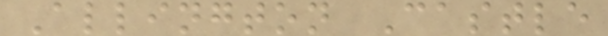Allington Castle
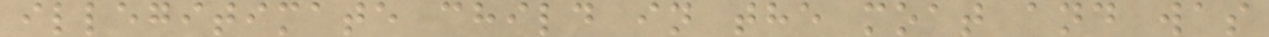illegitimate child in the moat and was
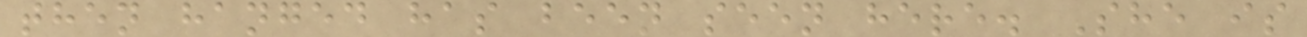then hanged has been seen here. She is
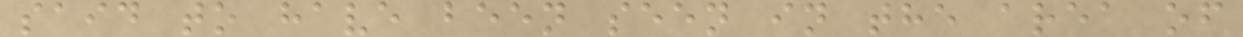said to have been seen in the area of
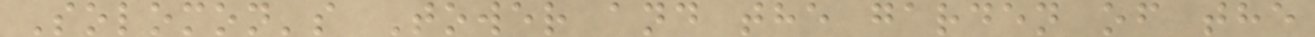Solomon's Tower and the garden of the
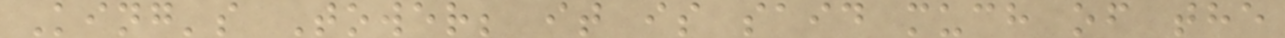King's Tower; it is said much of the
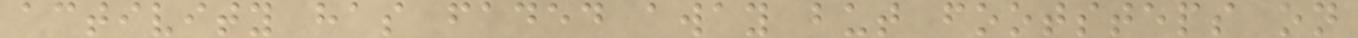activity has faded away but footsteps on
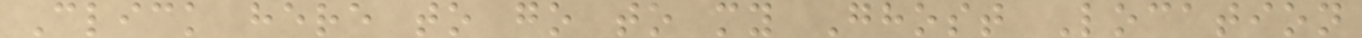Click here to go to my Ghost Location
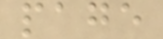page
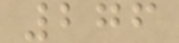276
